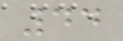44
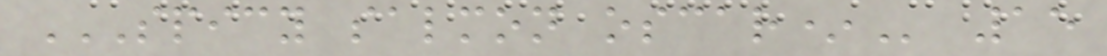SPICY SALMON OSCAR* 15
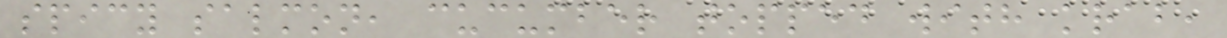spicy salmon, cucumber topped with krab,
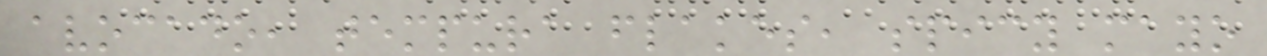avocado, tempura flakes, spicy mayo
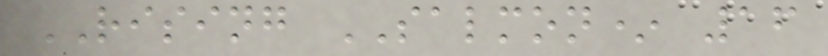RISING SALMON* 16
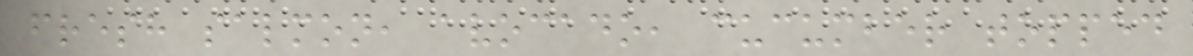fresh salmon, avocado, cucumber topped
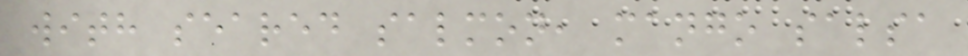with seared salmon, mango salsa
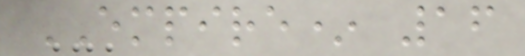EMPIRE* 16
